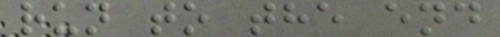run to the end
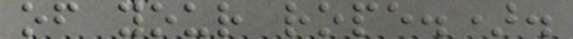of your rope.).
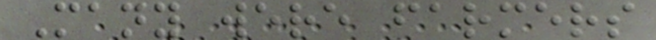Many were farmers
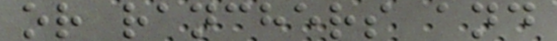or ranchers and
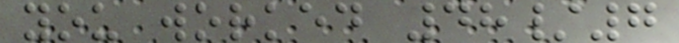you worked 48/7
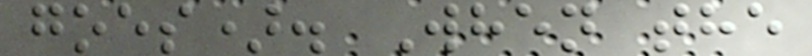goes). When the
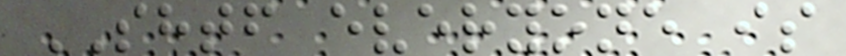SHTF everyone is
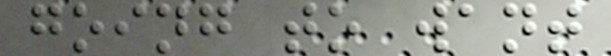going to want
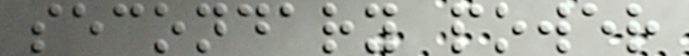secondary power
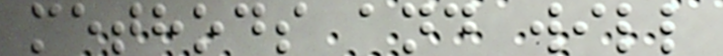methods and will
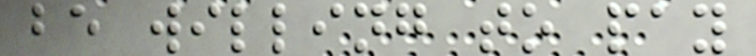be willing to pay
